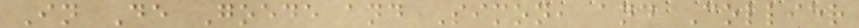In De Goede and Simon, and Collier
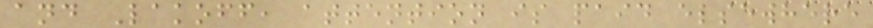and Lakoff, attention is paid elsewhere
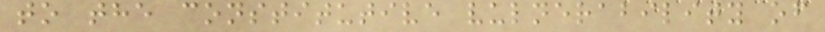to the constitutive vulnerability of
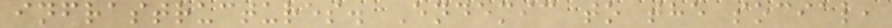infrastructures. Endemic to the social,
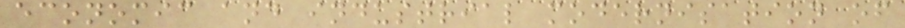economic and industrial modernisation of
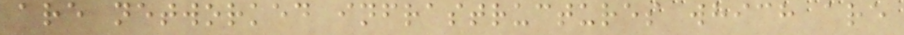are networked infrastructures which are
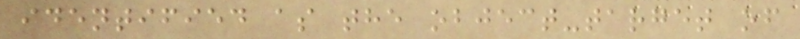identified as the object-target of
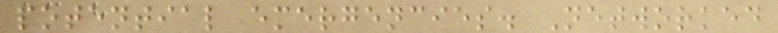potential emergencies. Networked
